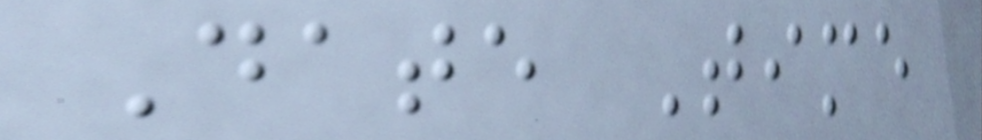Date Time
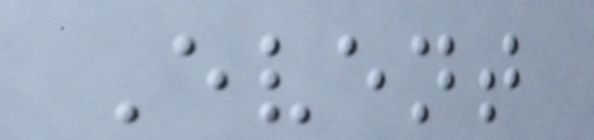Event
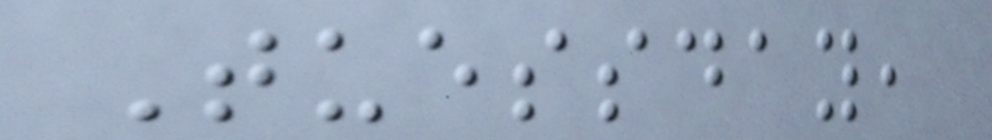Tuessday,
